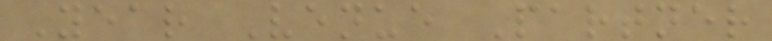Year Venue Partner
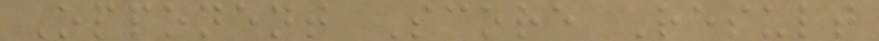Opponent Score Result
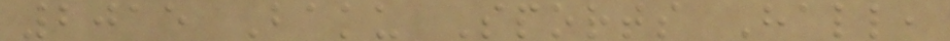2015 Baku Sports Hall,
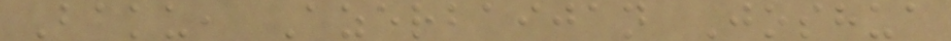Baku, Azerbaijan Joshua
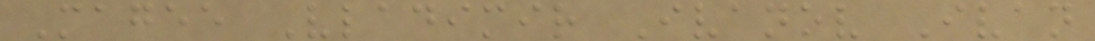Magee Vladimir Ivanov Ivan
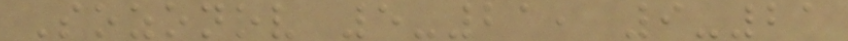Sozonov 5-21, 9-21
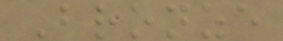Bronze
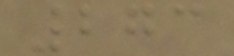273
